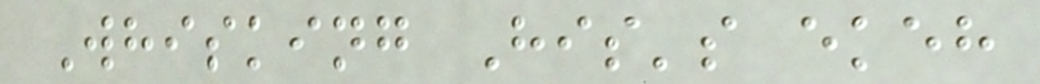Whisking His's ekeh
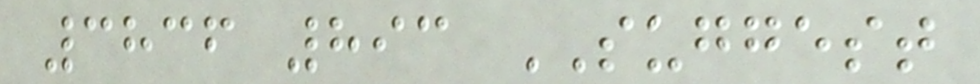3836 893 SUGGEST
